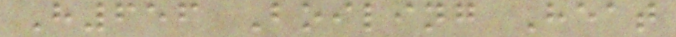H656 Boiling Heat
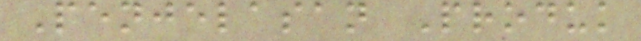Penjelasan Produk
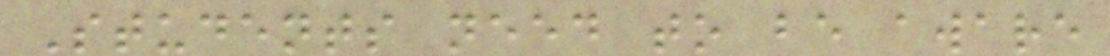Students need to be aware
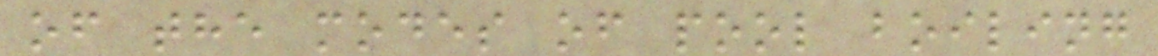of the modes of pool boiling
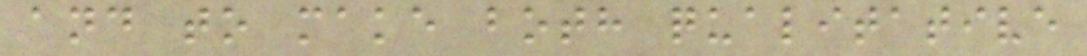and to make both qualitative
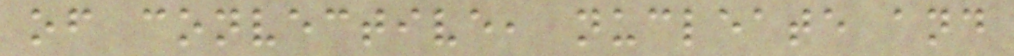of convective, nucleate and
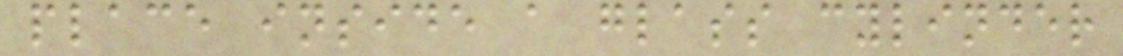place inside a glass cylinder
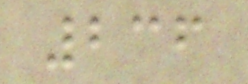236
